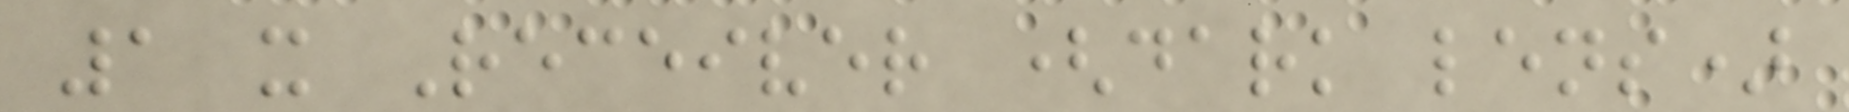1 x Receiver (dark lens)
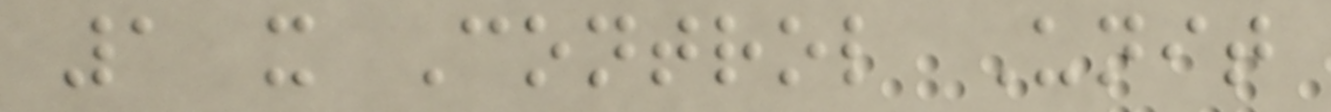1 x Control Unit
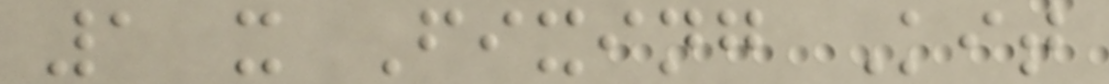1 x Fixing Kit
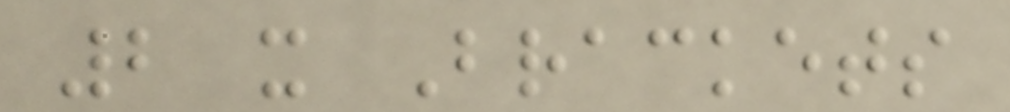2 x Brackets
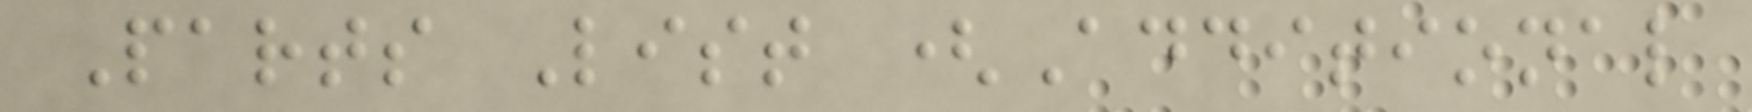Parts List (Additional
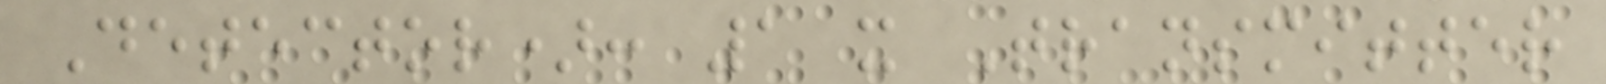Detector): 1 x Transmitter
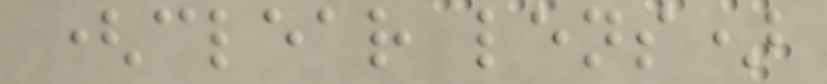(clear lens)
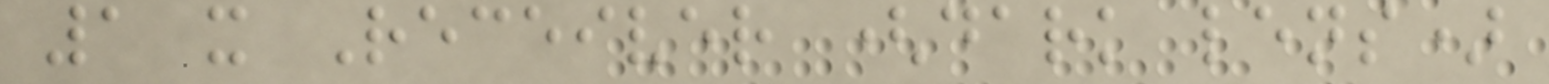1 x Receiver (dark lens)
